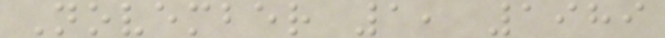November 1, 1989
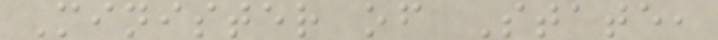Minister of State,
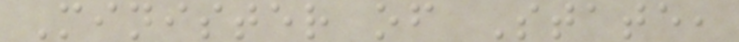Minister of State,
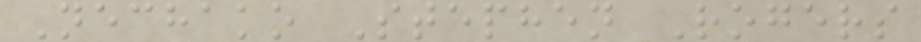Nechako Stephen Rogers
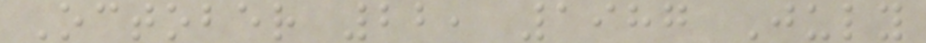October 22, 1987 July
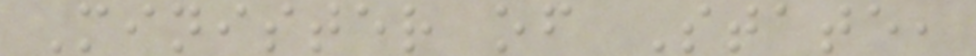Minister of State,
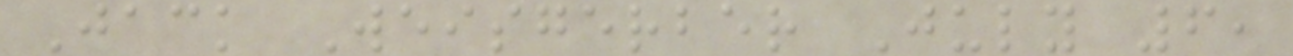Jack Weisgerber July 6,
